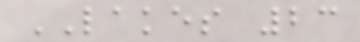LAKES 23
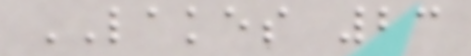LAKES 23
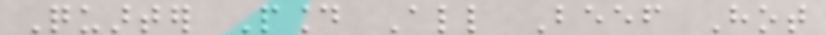Quarter Pound All Beef Hot
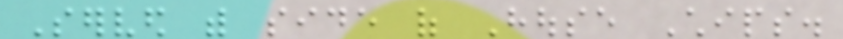Served with side of House Chips.
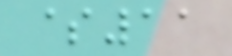$11
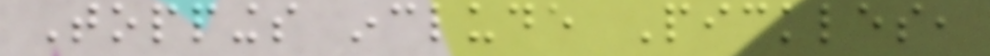Toppings include Pickles,
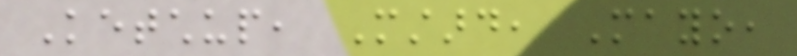Ketchup, Mustard, Mayo,
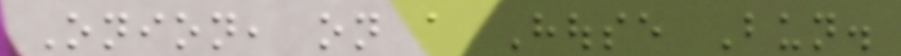Onion, on a House Bun.
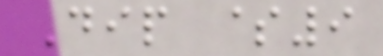Dip $9
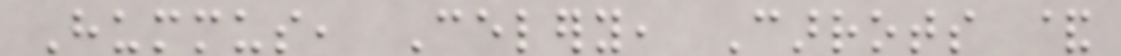Hummus, Celery, Carrots &
